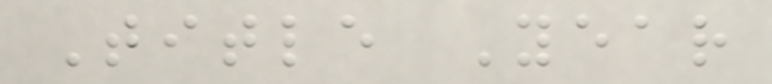Title Year
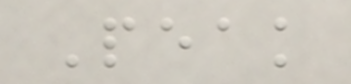Peak
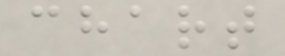chart
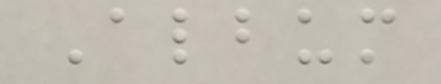Album
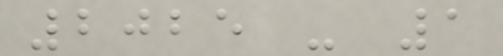2025 - 1
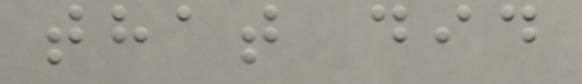that did
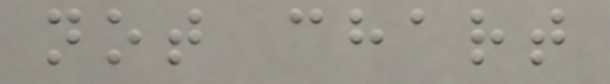not chart
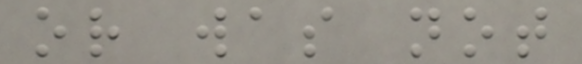or was not
